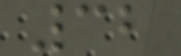32
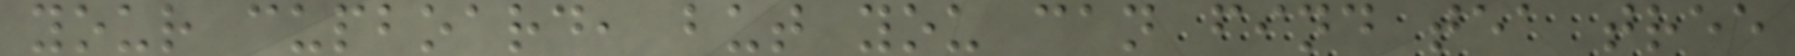your cupboard, but you can find tea tree
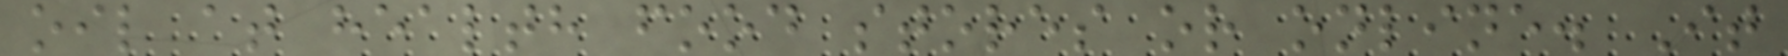oil at health food stores or online. It
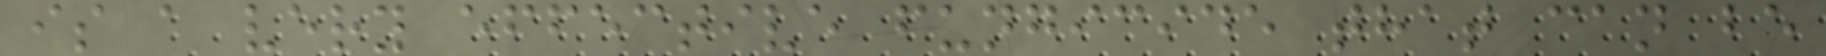is a very effective fungicide that can be
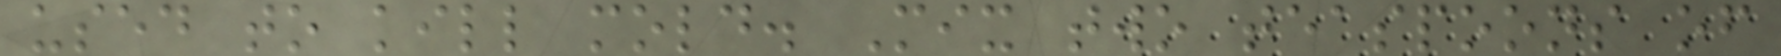used to kill mold. Mix two teaspoons of
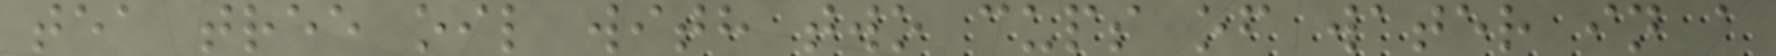tea tree oil with two cups of water in a
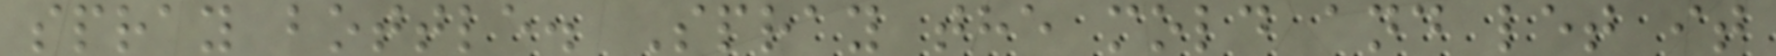spray bottle. Spray the mold and let it
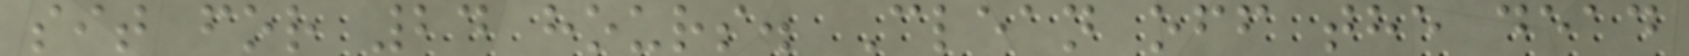sit for 24 hours. Clean off the dead
